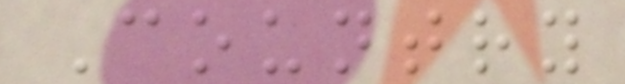Country
